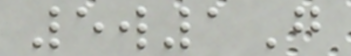5w1G
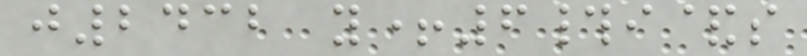j2432 y+6#i&s
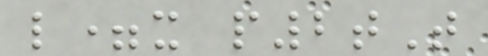l=x p2tT
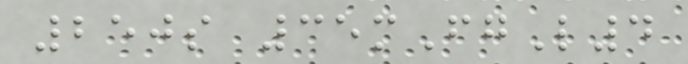250s 35mFgL4
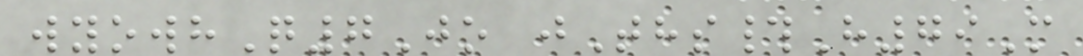wyowhQ7Jo jThs#H79M
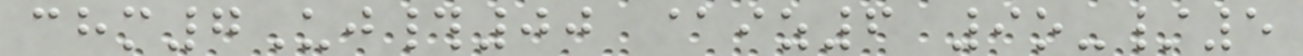chm7Uj#00 @iz6 9o-/5
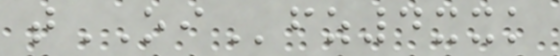tOIfz4xxk
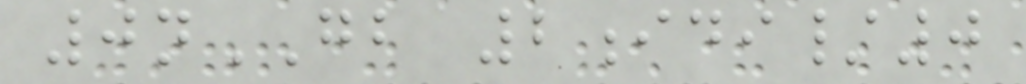0nGB 2idi/0
